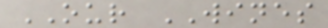OUR WINES
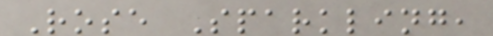Rose Sparkling,
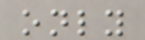only
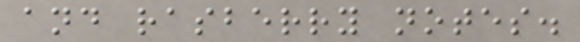and rasberry notes.
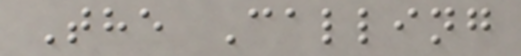The Calling
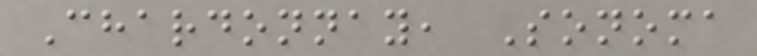Chardonnay, Sonoma
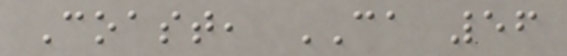Coast, CA 56
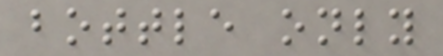bottle only
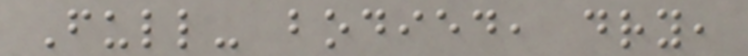Full- bodied, dry,
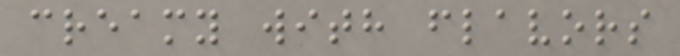creamy with flavors
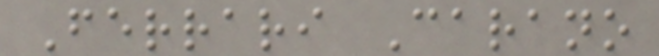Ferrari Carano
